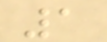1
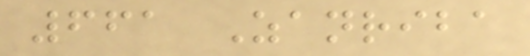661 Zanriba
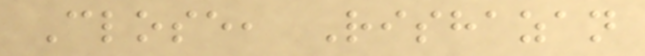Close, Rishazan
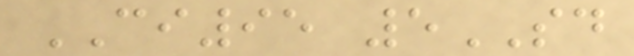CI95 5SD
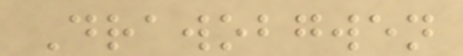Drawobgwen
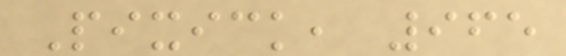Pixick, 965
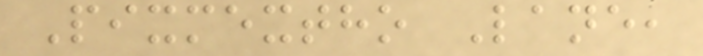Pixmextho Lane,
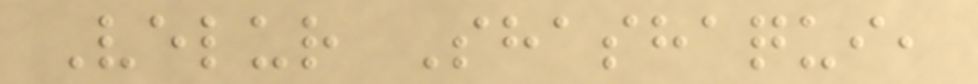Velur Shashaqui,
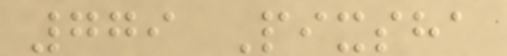779 Pixsha
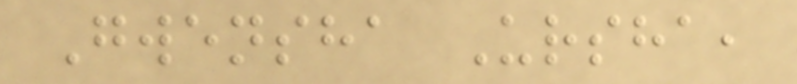Gwensha Ursha,
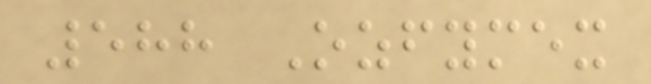588 Ozfymex
